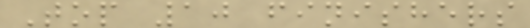Top 10 finishers
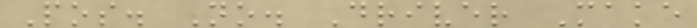Pos. No. Driver Make
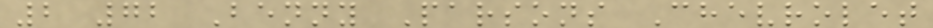2 72 Benny Parsons Chevrolet
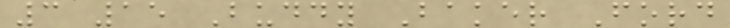3 15 Buddy Baker Ford
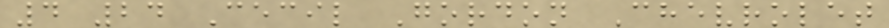4 24 Cecil Gordon Chevrolet
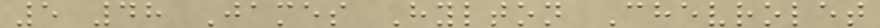5 48 James Hylton Chevrolet
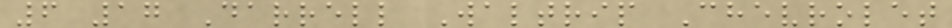6 17 Darrell Waltrip Chevrolet
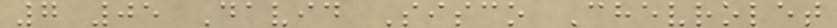7 05 David Sisco Chevrolet
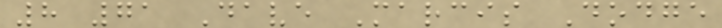8 71 Dave Marcis Dodge
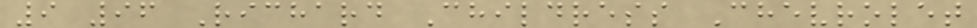9 96 Richard Childress Chevrolet
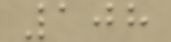108
